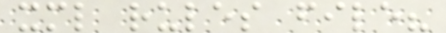xml rules file?
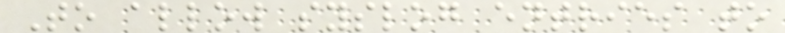To allow syslog entries to
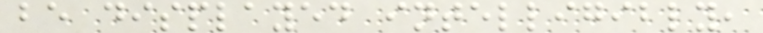be displayed intelligibly,
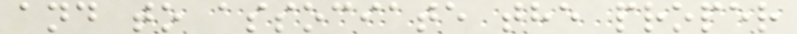and to associate the proper
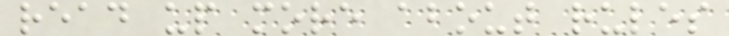read up more about rules
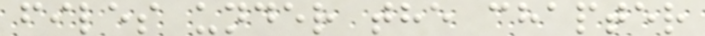files under the chapter
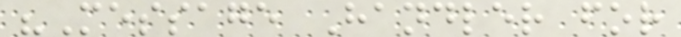"Message Handler for
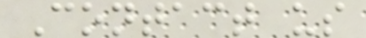Contact us
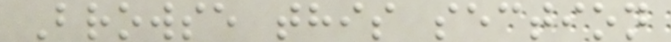Browse this section
